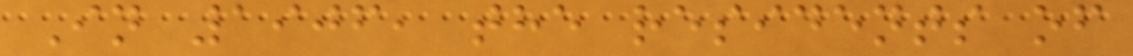In 1906, the residents of
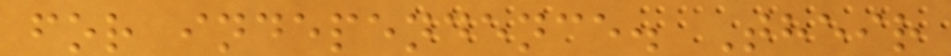for independence. Their
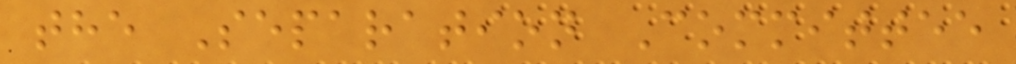the Separation Committee
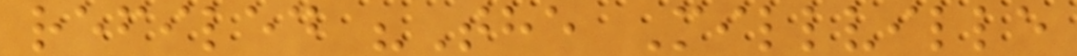refiled "The Millville
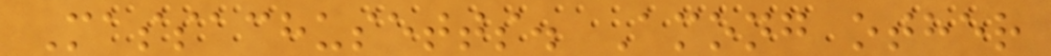Massachusetts. Among other
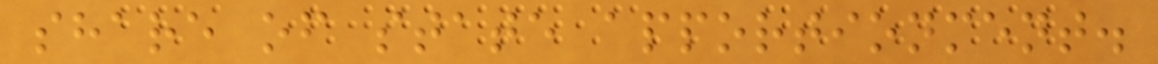share of state apportionment.
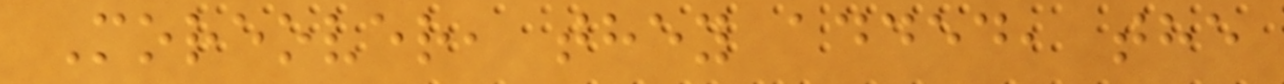Moreover, they added, the
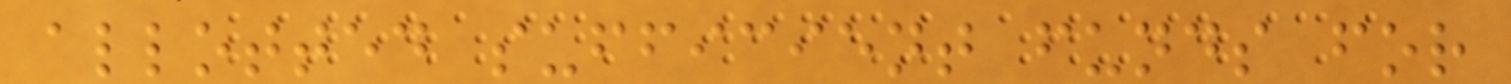allotted sufficient funds for
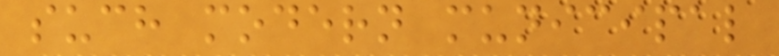such modern municipal
